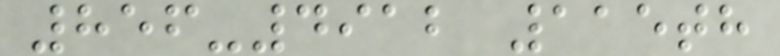856-4912 115th
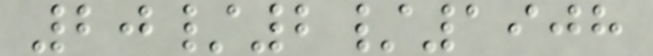20/2/1908
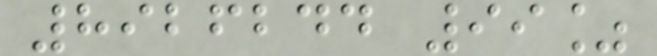8926244 99%
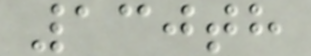130th
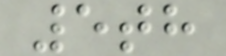5th
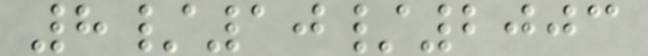8/10/2003
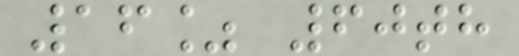16% 60th
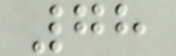78
